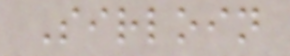Sirloin
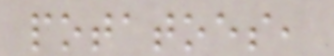potatoes,
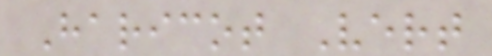Haricot Vert
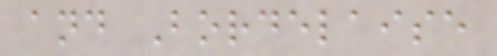and Bordelaise
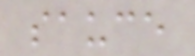sauce
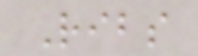Ribs
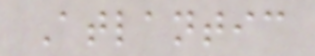Atlantic
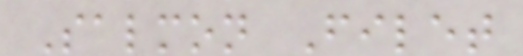Salmon Filet
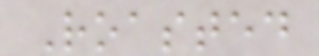Roasted
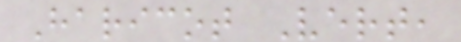Haricot Vert,
